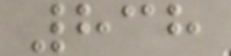838
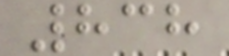838
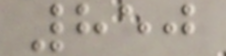850
